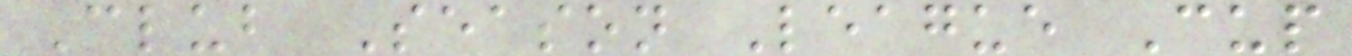Club Season League Cup
